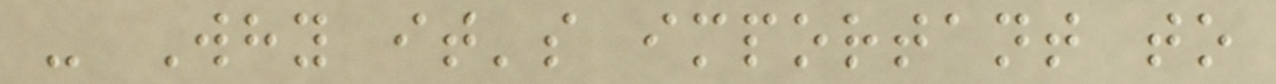- Why it's important to
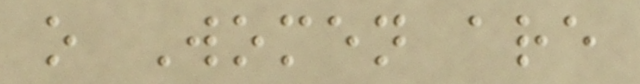o Women are
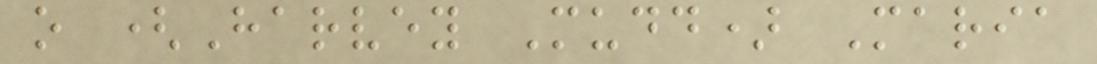o (Harvey Mudd) Maria
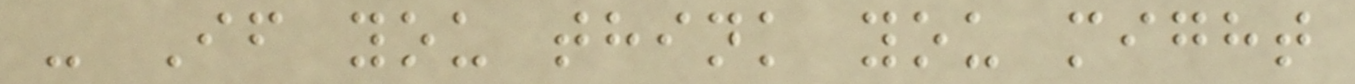- If you think you might
